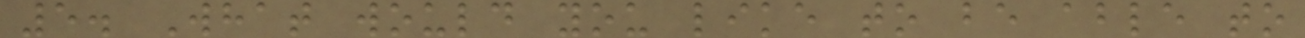5. What would you like to be able to
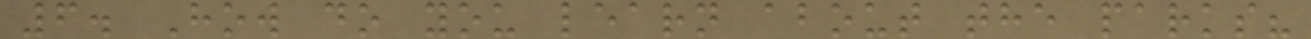6. How do you learn about the parks?
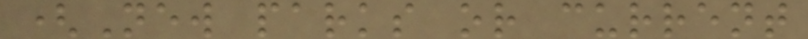(New parks or current
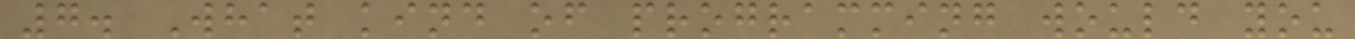7. What kind of programming would you
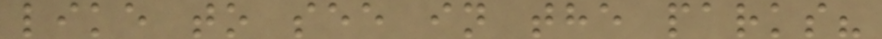like to see in the parks?
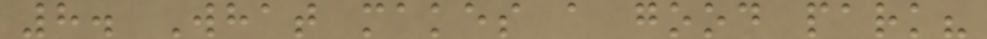8. What makes a good park?
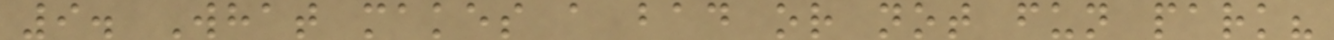9. What makes a bad or not fun park?
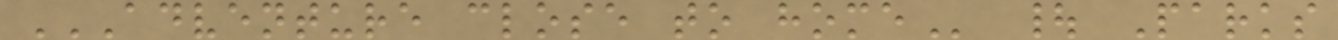ADVENTURE CLOSE TO HOME | Parks
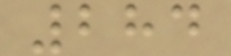284
